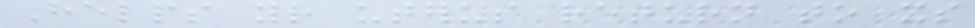Helps your uterus return to its
